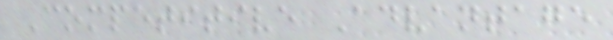Competitive Advantage
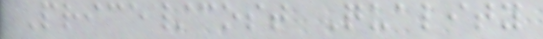Price/cost Quality
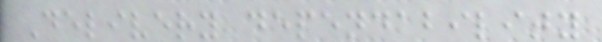Delivery dependability
